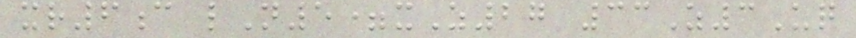xr6c lN5=xZ27 33Z3Uq
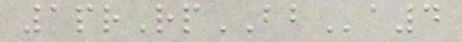1prRpBBa4
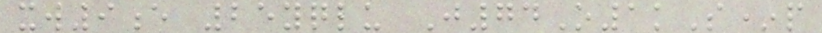xw9e 25yqlu J74O1kS*p
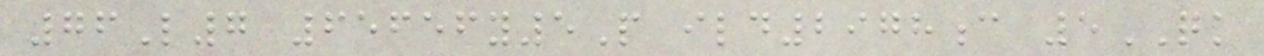76L7 65656y5P ild2978c 5QK
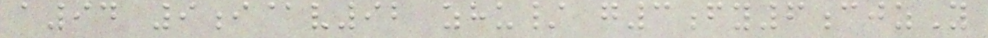a94 9i@v92 zhu/ g3fy6cjzY
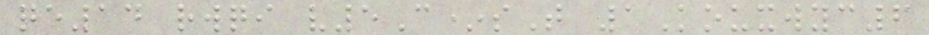qe14 rwqi v5C*sT 1Kouxwyc6
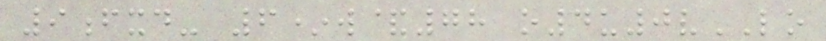9fxd- 6*w&78 o4u0vLO
